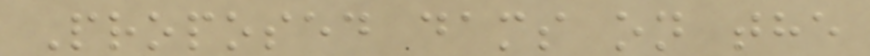Proposed dams on the
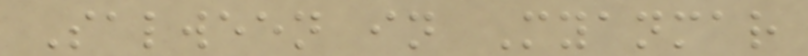Salween in Myanmar
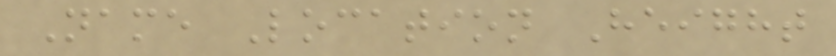Name Location Height
